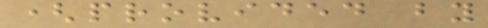(provided by
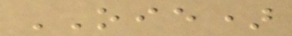OIE)
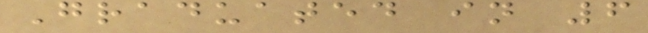Graduated in 6
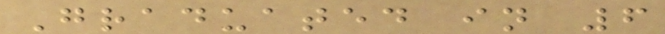Graduated in 6
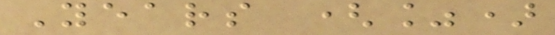Years (%)
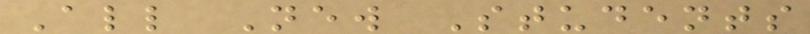All New Students
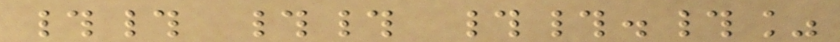## ## ##.#%
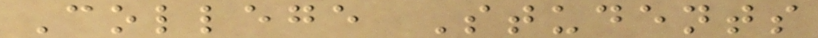College Students
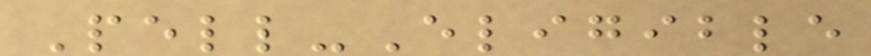Pell-Eligible
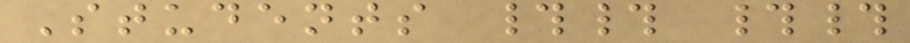Students ## ##
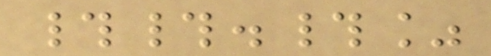##.#%
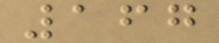167
